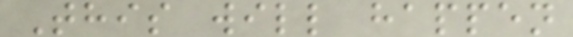This will happen
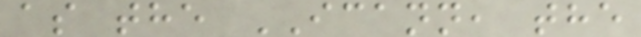as the ICANN, the
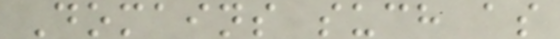Domains such as
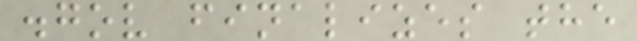.gov finalizes the
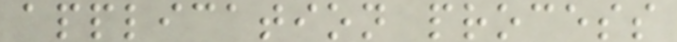application process
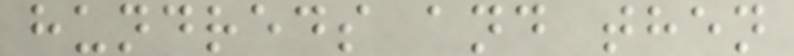hundreds and then
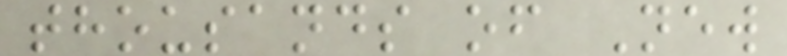thousands of New
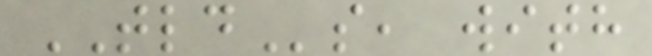TLDs, with
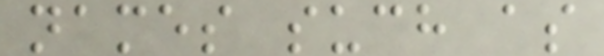names such as
